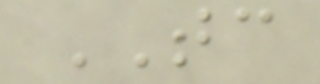TC
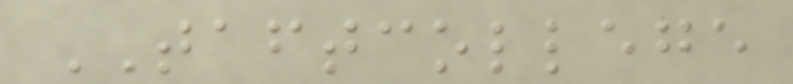TAFTCOLLEGE
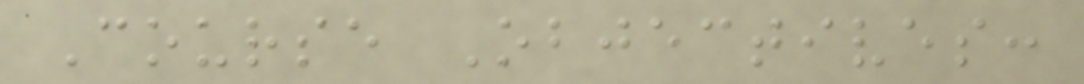Course Objectives:
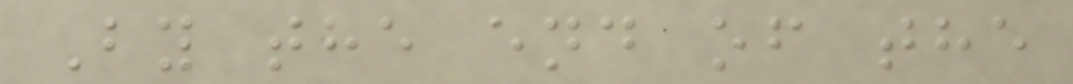By the end of the
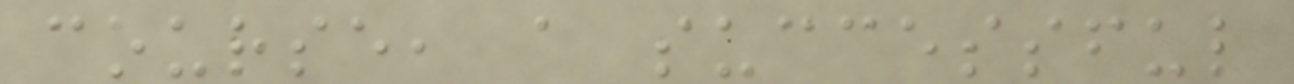course, a successful
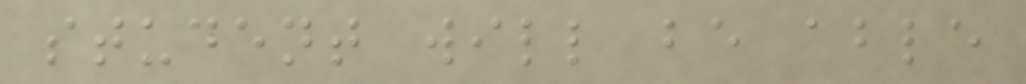student will be able
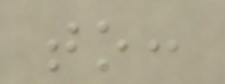to:
